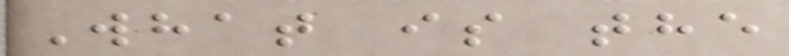What is the
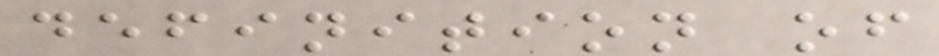definition of
